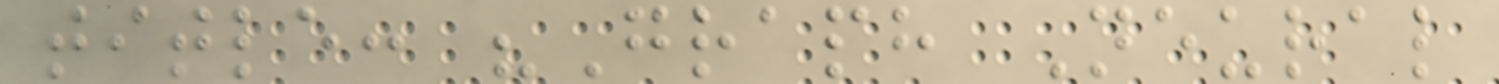title: "Graph Neural
